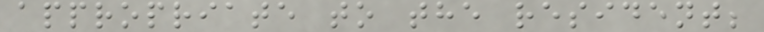appropriate to the resident;
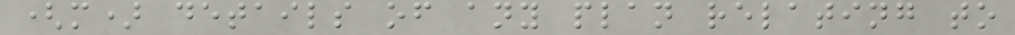(m) details of any plan relating to
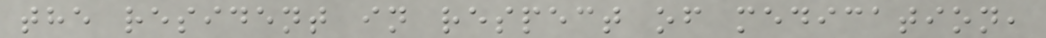the resident in respect of medication,
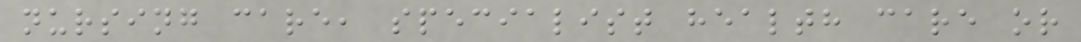nursing care, specialist health care or
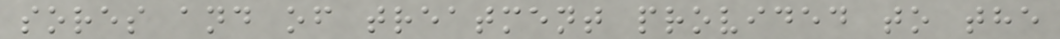sores and of treatment provided to the
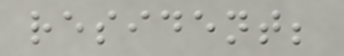resident;
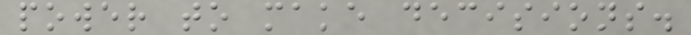power to make decisions.
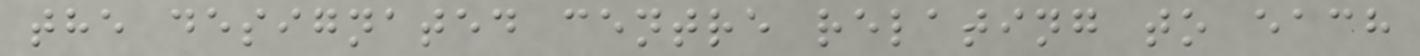the designated centre relating to each
